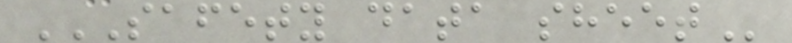SAFETY DATA SHEET
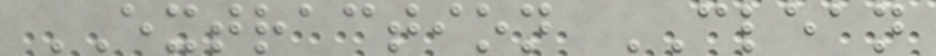EXTRACTION CLEAN
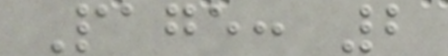Page: 2
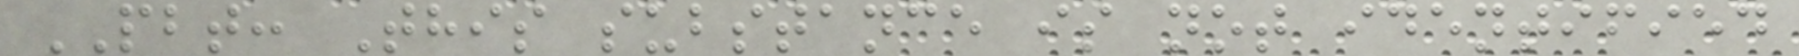PBT: This substance is not identified
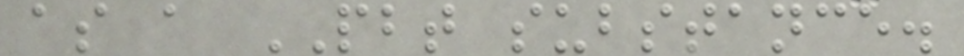as a PBT substance.
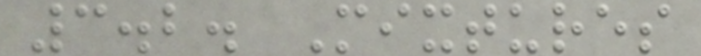3.2. Mixtures
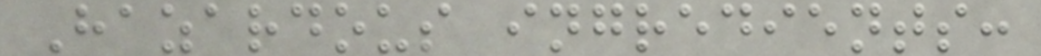Hazardous ingredients:
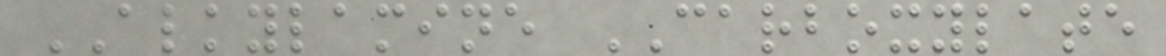ALKYLAMINE CARBOXYLATE
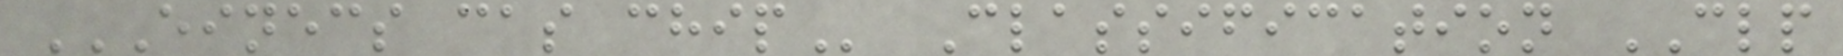EINECS CAS CHIP Classification CLP
